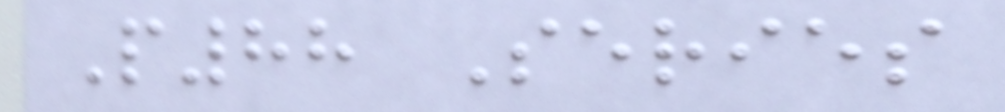P88 Series
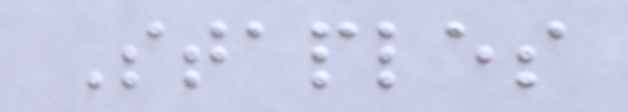Staples
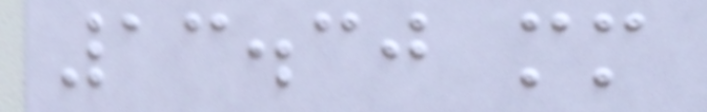13.30 mm
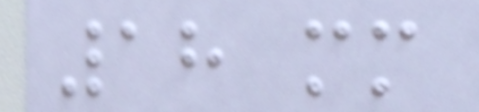18 mm
